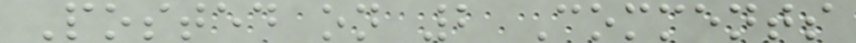Posted on 2 Comments
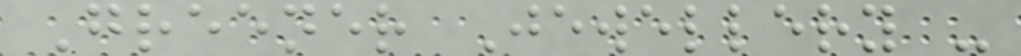Greener Jewellery -
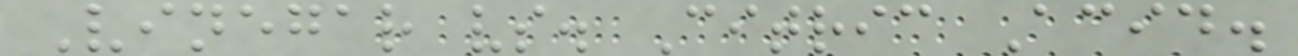Vinegar vs. Citric Acid.
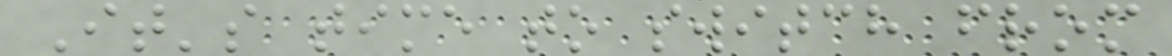It's time to switch from
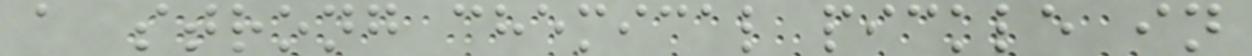a strong chemical pickle in
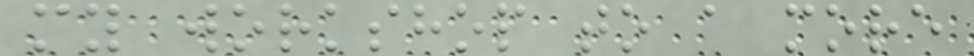my workshop to a more
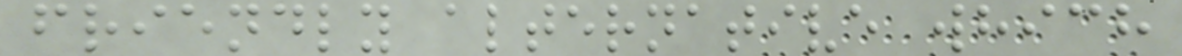friendly alternative which
